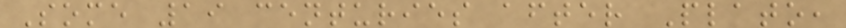Some 19 centuries after Plato,
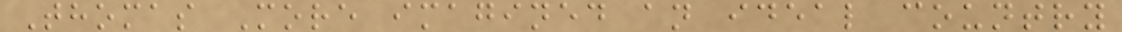Thomas More imagined an ideal country
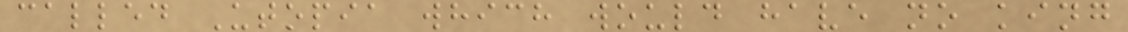called Utopia which would have no king
